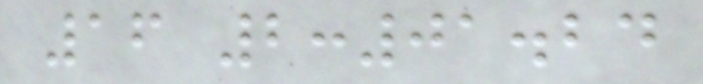16 2:01.24
